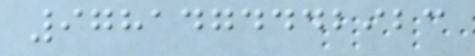9781474442923
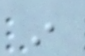in
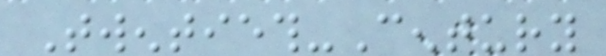Twentieth-Century
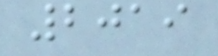2019
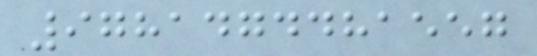9781474481557
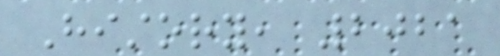History, 2021
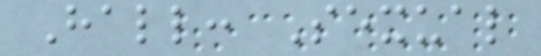Hall: Sexual
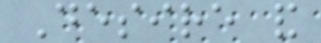Desire and
